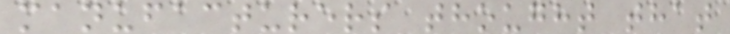manufacturers thought that
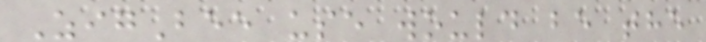ZigBee use would be the
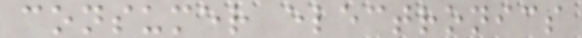consumer electronics
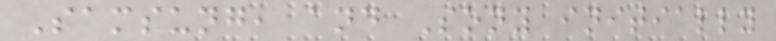Samsung, and Sony initially
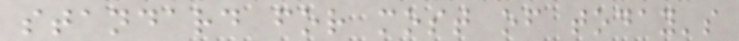standard for most of today's
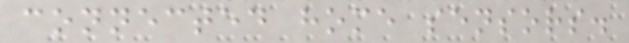connected home sensors.
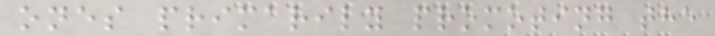ones primarily promoting the
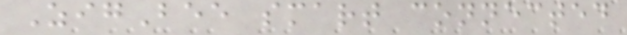ZigBee smart connected
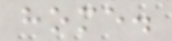home.
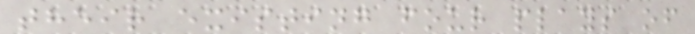their existing four plays of
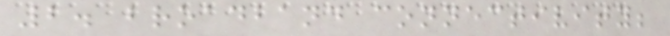2. broadband connectivity;
